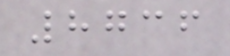8736
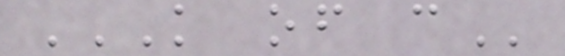K OF C
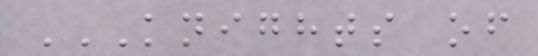KNIGHTS OF
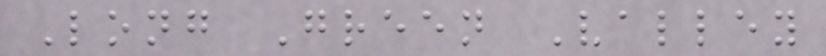Long Green Valley
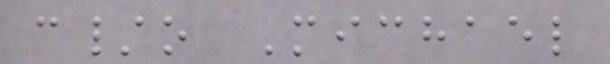c/o Michael
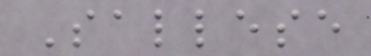Sallese
